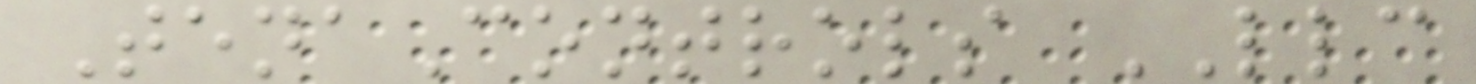TenaControls LLC
